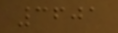3601
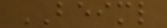BEIML
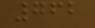762
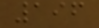196
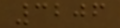3206
